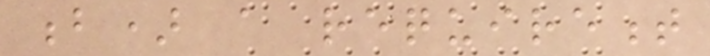b) a requirement
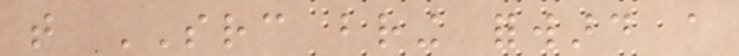that SRC bring forward a
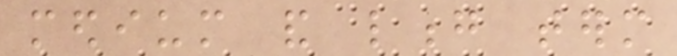medium and long term
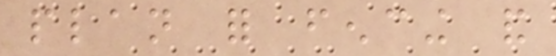plan for fencing and
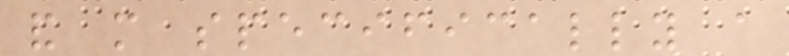and more specifically a
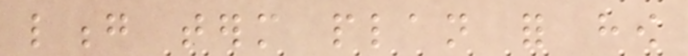long term plan for how
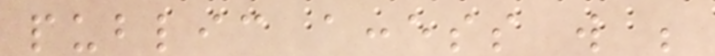public access will be
